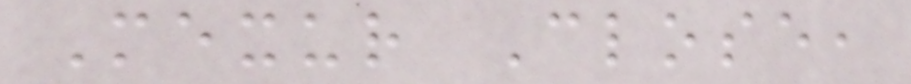Mexur Close,
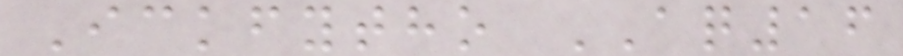Ickfytho AQ16
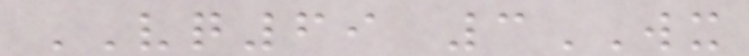VQ69 3WX
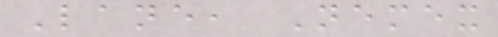Lane, Nemex
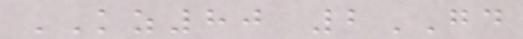KZ80 2GD
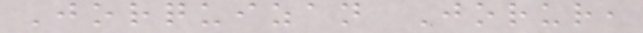Jorquizan Jorur,
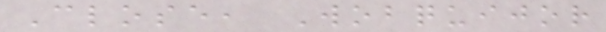Close, Wobquijor
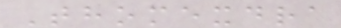Thomexdra
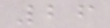26
